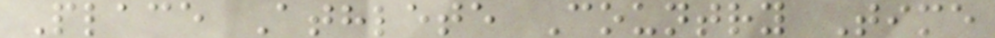Place Athlete Country Time
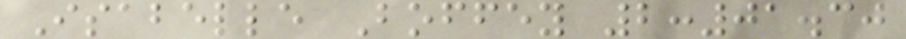Isabelle Boffey 2:01.30
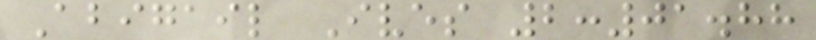Abigail Ives 2:01.88
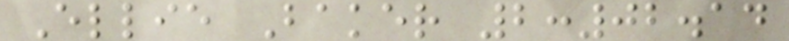Ellie Baker 2:02.14
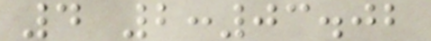4 2:03.02
